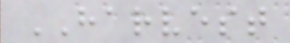HARVEST
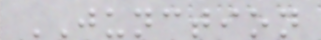JUNCTION
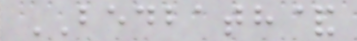BEDBATH&
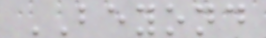BEYOND
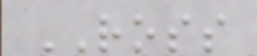ROSS
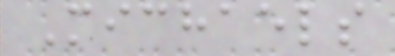Michaels
